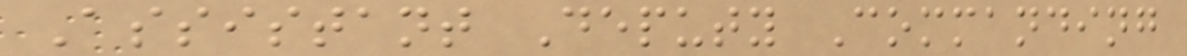Assistant Deputy Commanding
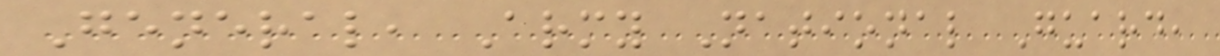General, Army National Guard,
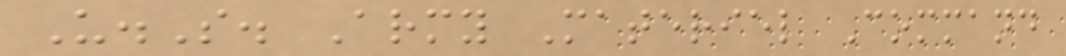U.S. Army Materiel Command
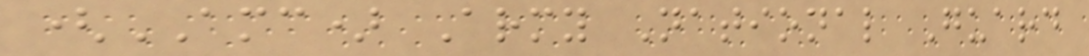(AMC) Army National Guard
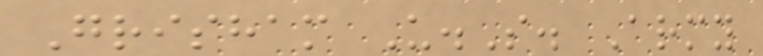Grisham U.S. Army
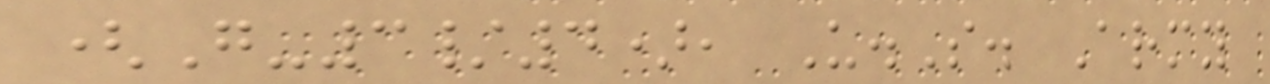(G-3/4), U.S. Army
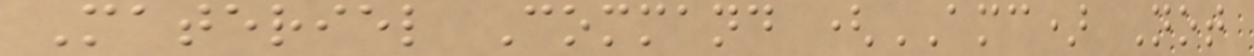Materiel Command (AMC) Not
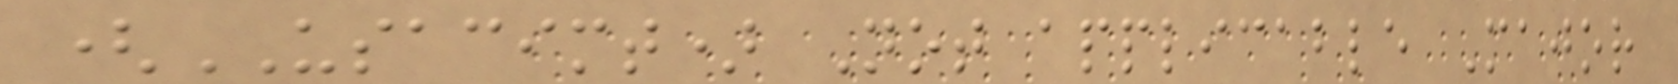(USACIMT) Not applicable Major
